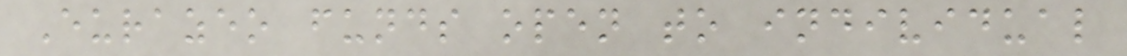Eurazeo funds open to individual
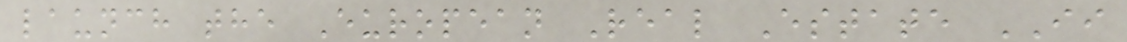launch the European Real Estate II
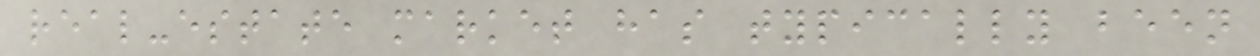real-estate market has typically been
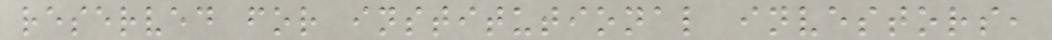reserved for institutional investors,
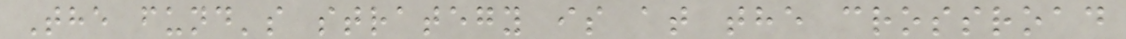The fund's strategy is at the crossroad
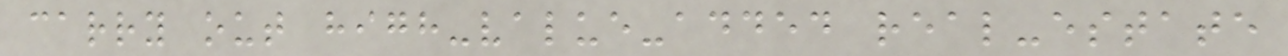carry out high-value-added real-estate
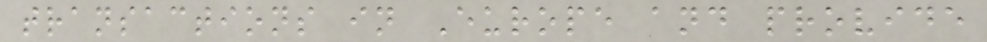transactions in Europe and provide
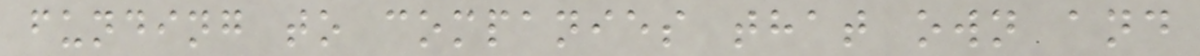funding to companies that own and
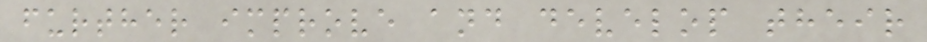further improve and develop their
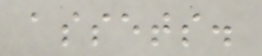assets.
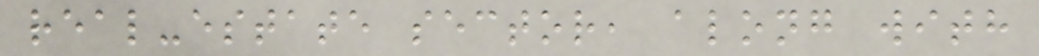real-estate sector, along with
